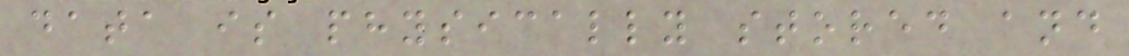data is physically stored and
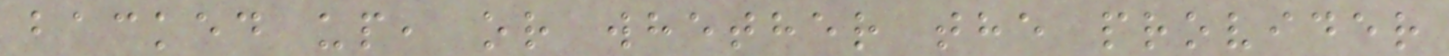backed up, or whether the provider
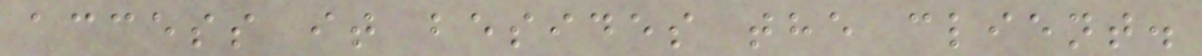access it besides the client.
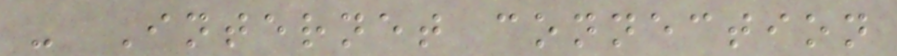- Internet connection
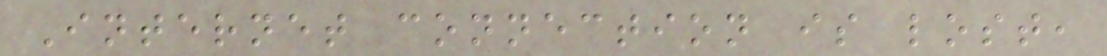Internet connection is lost,
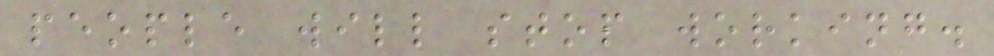people will stop working.
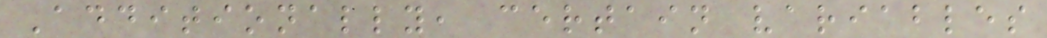Additionally, certain variables
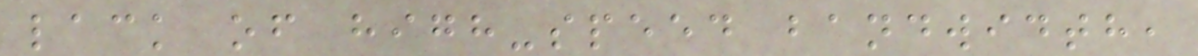lack of high-speed bandwidth,
